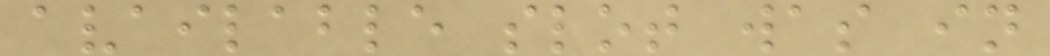available slot was in
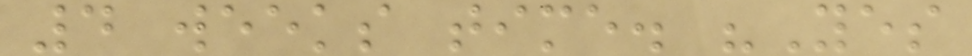4 weeks time. "Yes
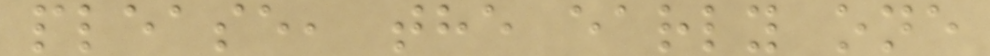please, the early one
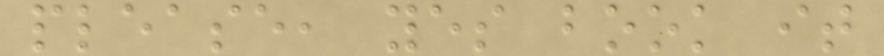please, yes book it
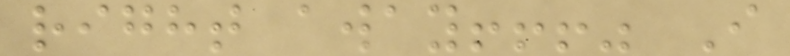right away!!!" I
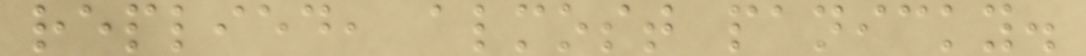replied, almost panicky.
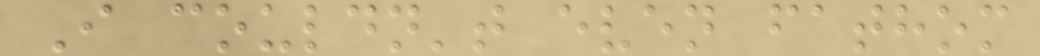I couldn't even fathom
